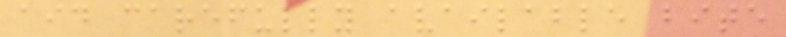aid carefully available bite
